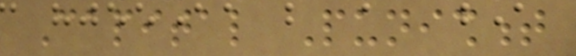Capital Punishment
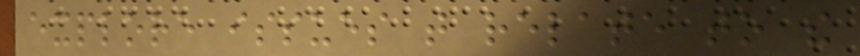explore issues that relate to the
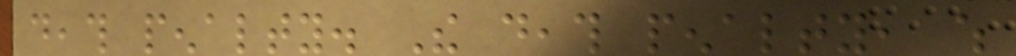death penalty. The death penalty, which
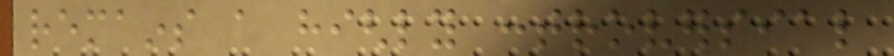remains a highly controversial
